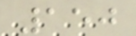150
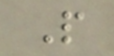P
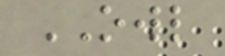OWL
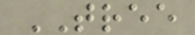TREE
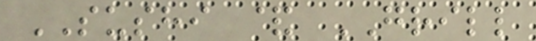SUSHI & GRILL
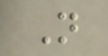N
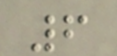6
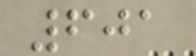601
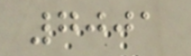7001
